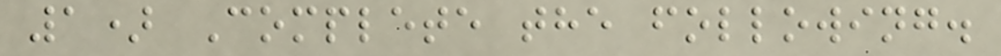1) Complete the following.
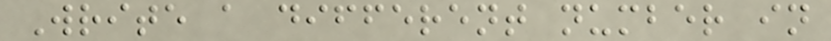Write a different number in
